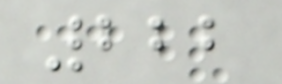222
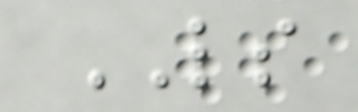LS
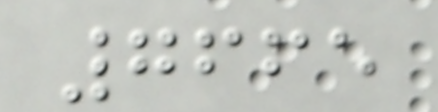7665
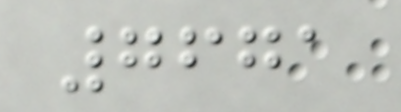7671
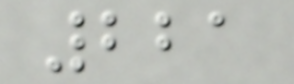221
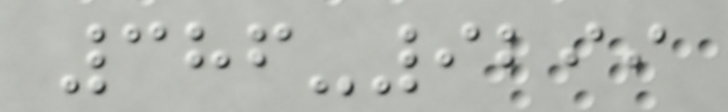386-9299
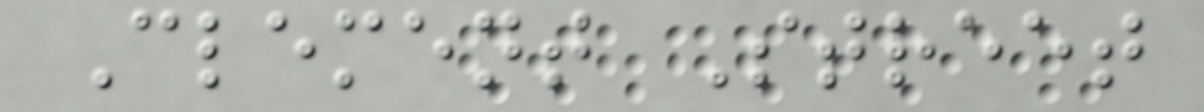Clement Street
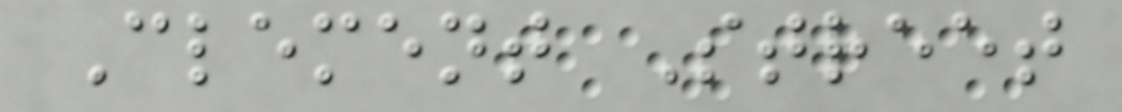Clement Street
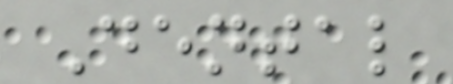Dental
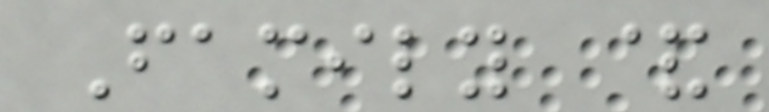Family &
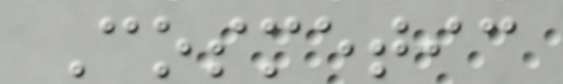Cosmetic
